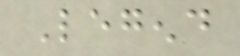Legend
